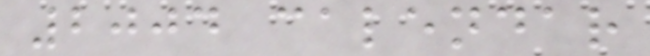2004 calendar
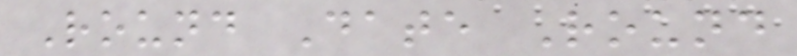Round Date Round
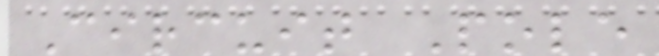Circuit Pole
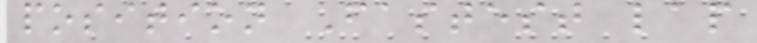position Fastest lap
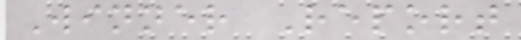Winner Report
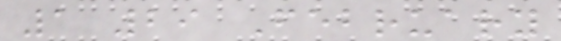1 29 February
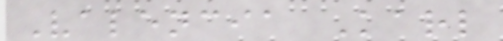Valencia Karl
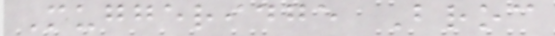Muggeridge Broc
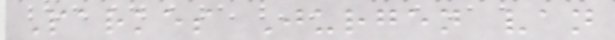Parkes Jurgen van
